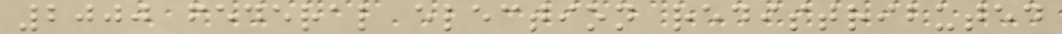2000 federal election redistributed
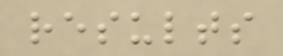results
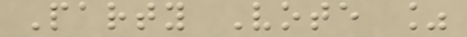Party Vote %
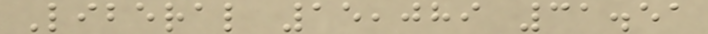Liberal 15,089 31.51
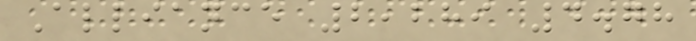Alliance 2,289 4.78
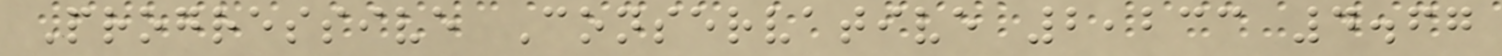Progressive Conservative 2,233 4.67
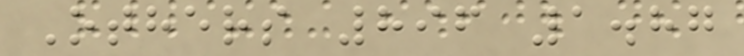Others 896 1.87
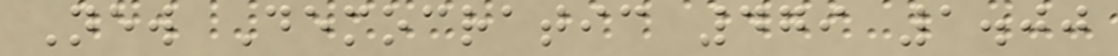New Democratic 479 1.00
